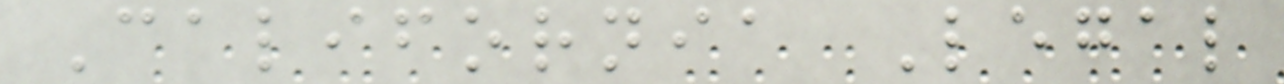California Legal
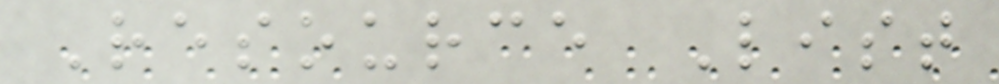Resource List
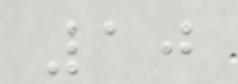10
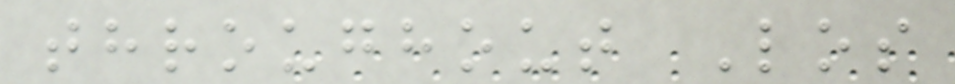throughout Los
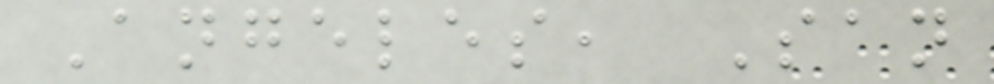Angeles, San
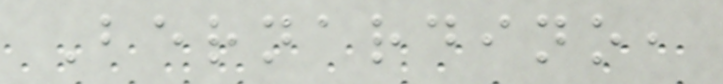Bernardino,
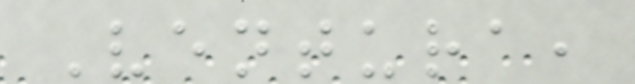Ventura,
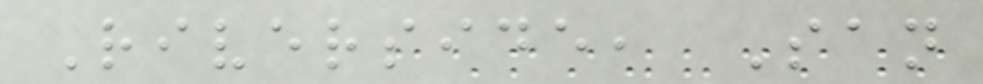Riverside, San
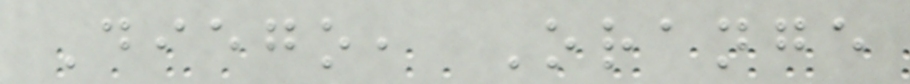Diego, Orange
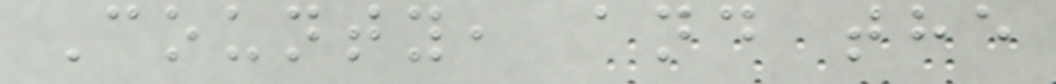County, and the
